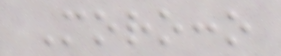Morocco
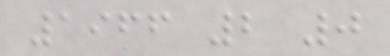1966 2 0
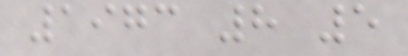1973 8 5
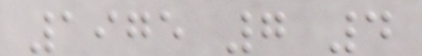1975 7 4
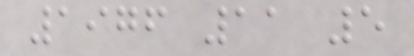1976 11 5
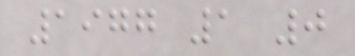1977 1 0
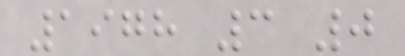1978 3 0
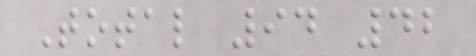Total 94 42
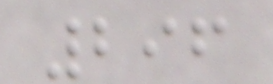296
